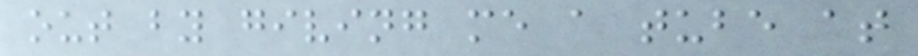out by giving me a tube at
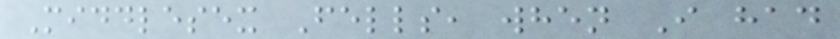Middlesex Fells, when I had
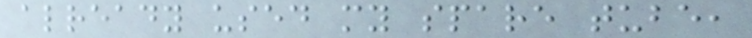already used my spare tube,
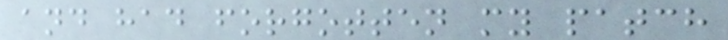and had forgotten my patch
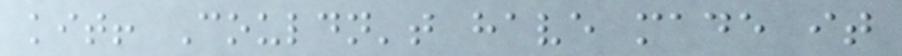kit! Couldn't have made it
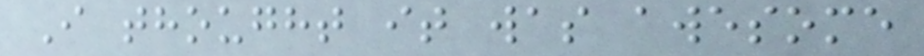I thought it was awesome
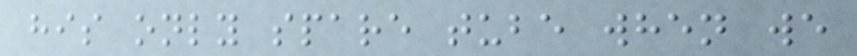his only spare tube when we
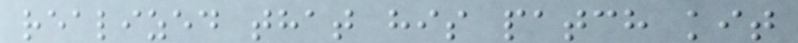realized that his patch kit
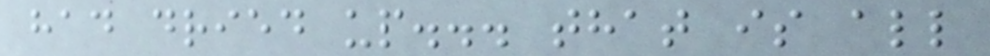had dried up... that is all
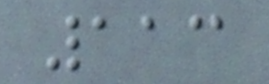113
